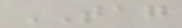TAG
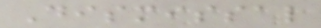Dismissal
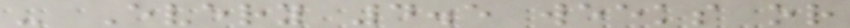- Every 4.5 weeks or
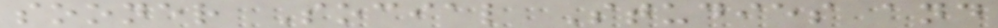sooner Social Studies and
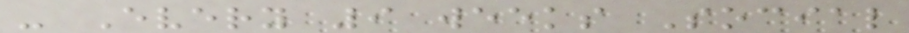- Every 9 weeks Social
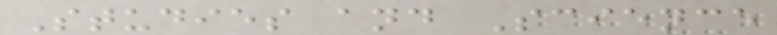Studies and Science
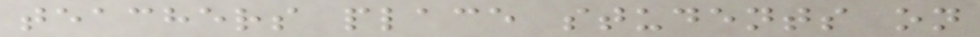teachers place students on
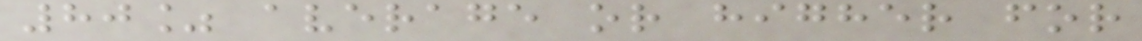80% average or higher for
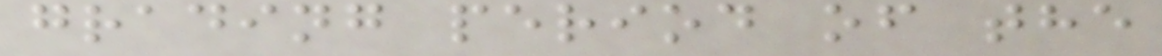grading period of the
